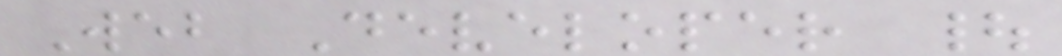Web Developer |
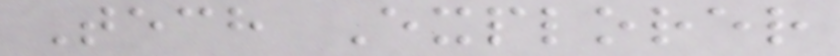Tech Explorer
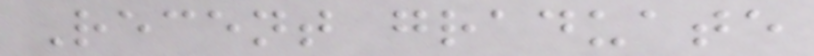Recent graduate
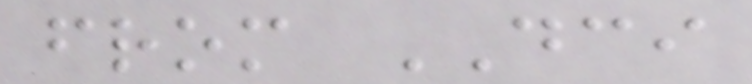from DCI
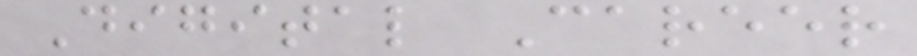Digital Career
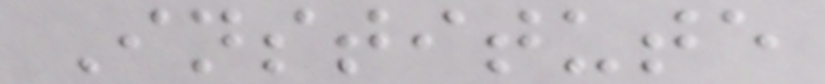Institute
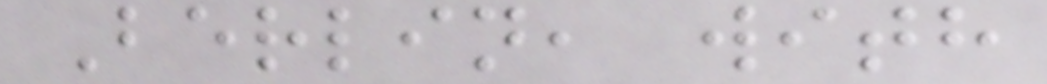Berlin, with
